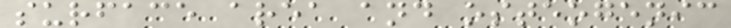surface area and osteogenic
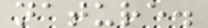nature.
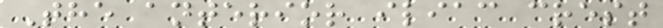The anterior iliac crest
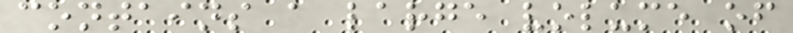contains a large volume of
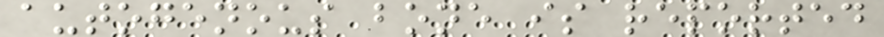autogenous bone is reported
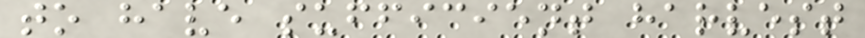to have sufficient harvest
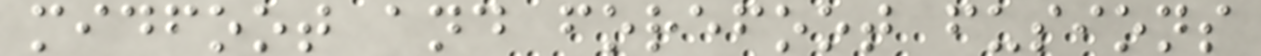midfoot and forefoot fusions
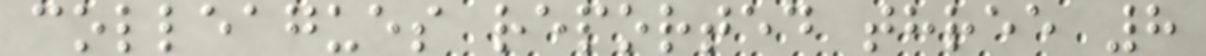colleagues reported three 8
